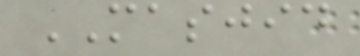MASJID
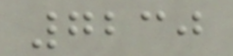7230
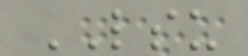LSU
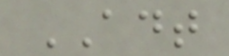ADT
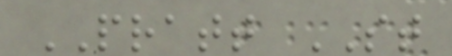PRATT ST
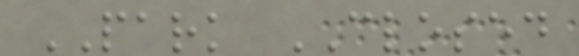PARK CLOSED
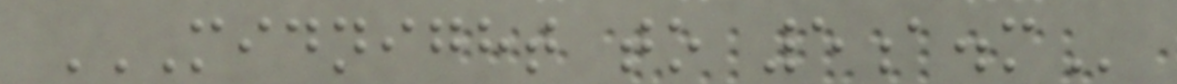MIDNIGHT TO 5A.M
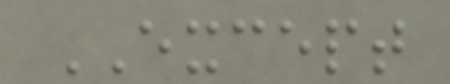EXCEPT
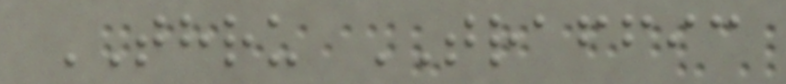THRU TRAFFIC
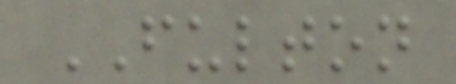FULTON
